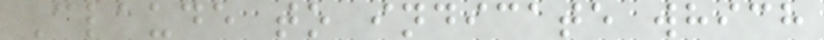Claude to indicate which
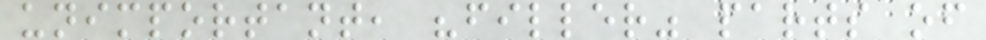unimportant, "filler" parts of
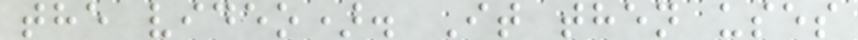the video). It then uses
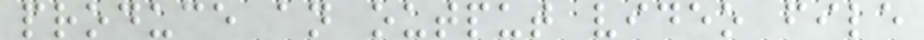produce an output video file
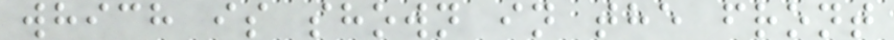which is shown in the front
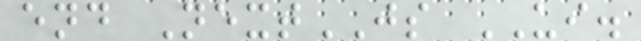end NextJS UI.
